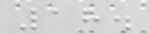18.
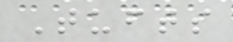Tufts
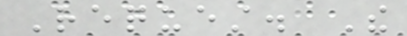Request. The
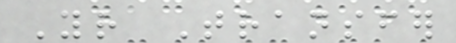Your Transfer
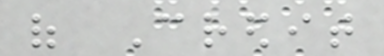of Credit
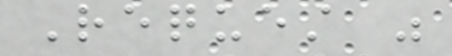Request was
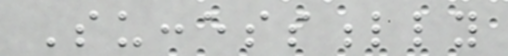Successfully
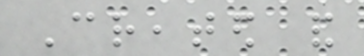Created and
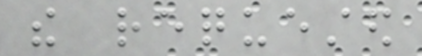the requested
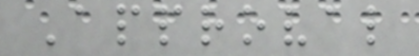Approval
